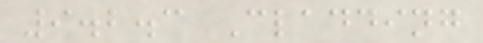9.2.3 Cladding
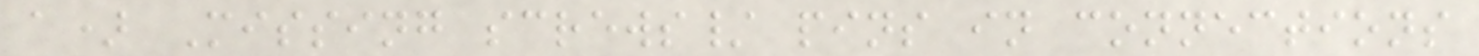a) Missing screws/ pins in connections
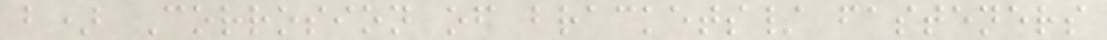b) Corrosion of brackets/ fasteners
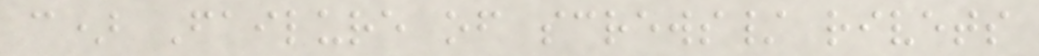c) Failure of screws/ rivets
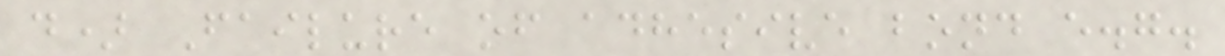d) Failure of adhesive bond e.g.
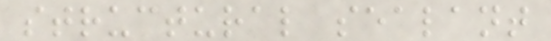structural sealant
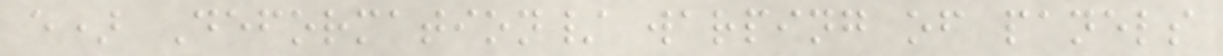e) Deformation/ warping of panels
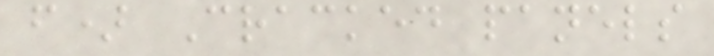f) Cracked panels
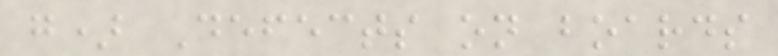g) Defects on boards
